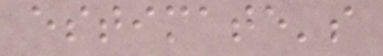estimate's
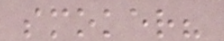smoker?
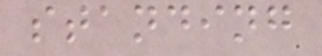standing
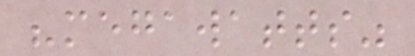"megawatts"
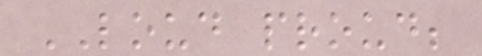LOUD proud;
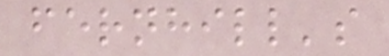fernhill's
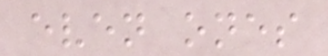even ones
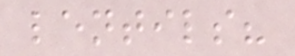lentils?
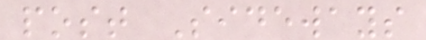post Sideways
